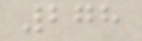278
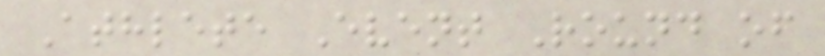Athlete Event Round of
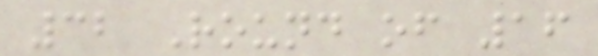32 Round of 16
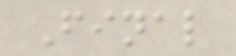Final
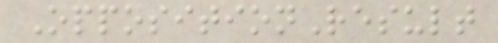OppositionResult
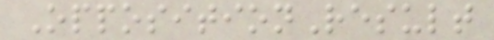OppositionResult
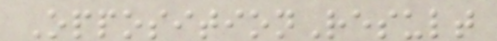OppositionResult
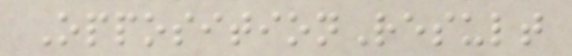OppositionResult
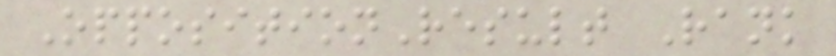OppositionResult Rank
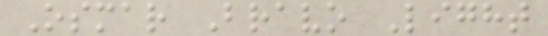Osmar Bravo Light
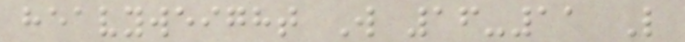heavyweight W 16-11 L
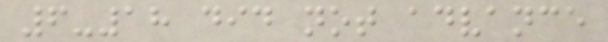6-18 did not advance
